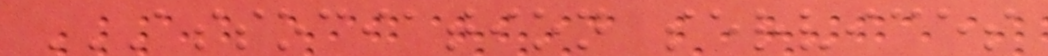ASSOCIATION SERVICES
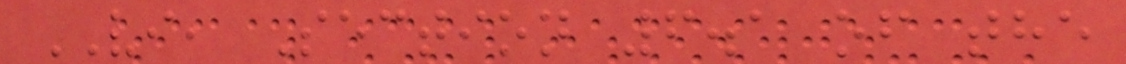VI, Section 6.1 of the
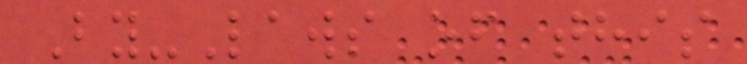By-Laws of this
